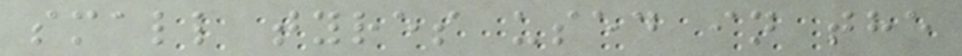small tyres used in the
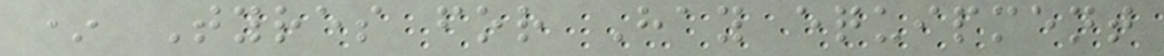* Tyres for Hay equipment
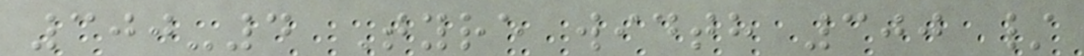300-4 Tyre width 300 /
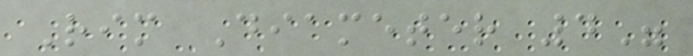Rim Diameter 4"
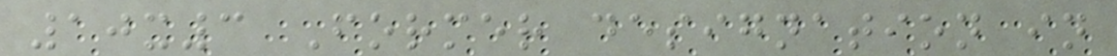10x3 Former designation in
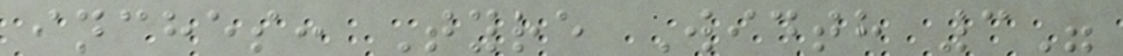inches: Tyre Width 3"
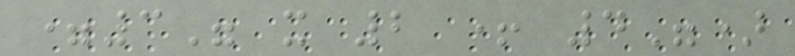=3" x 2 + 4")
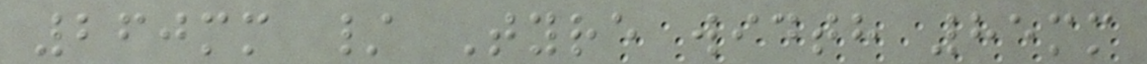260mm / Tyre width 85mm
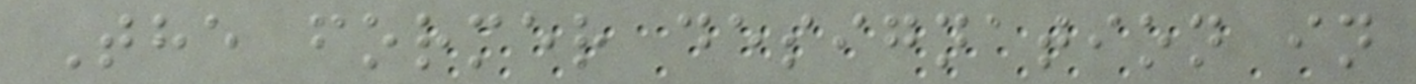The former designation in
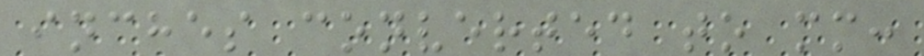inches converted to mm:
